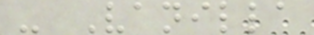- Vanilla
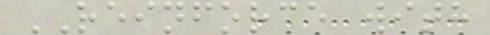REINFORCE with
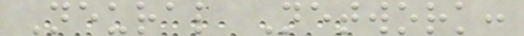Neural Network:
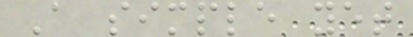A simple yet
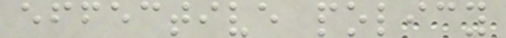effective policy
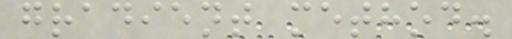gradient method.
